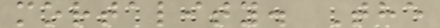mortality. The
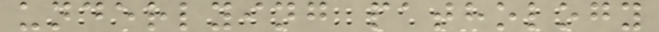underlying pathology
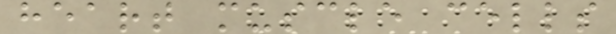heart muscle cells
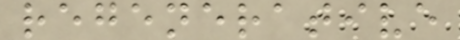regenerative
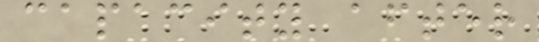capacity after
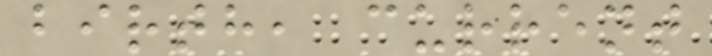birth, current
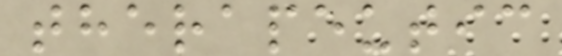therapeutic
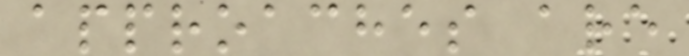approaches are
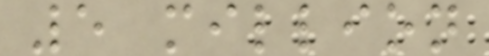5 million
